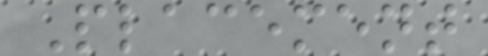Placement
